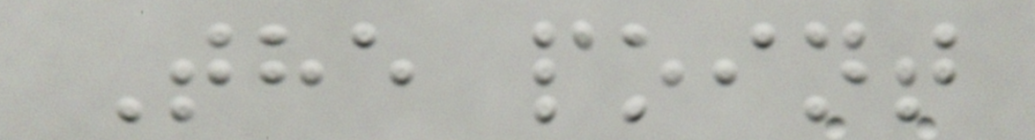The point
